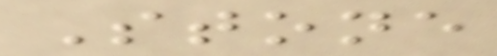Stone
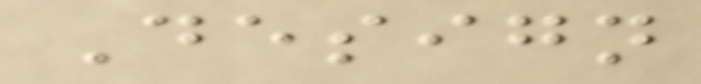Design
